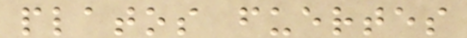platos fuertes
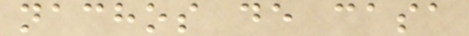nachos de casa
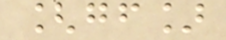[gf]
